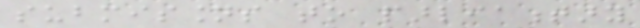submissions to parliamentary
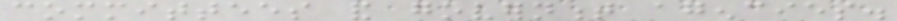committees and government agencies.
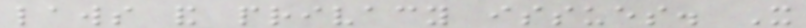laws and privacy issues. It
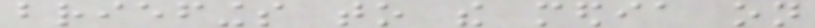briefings to the media on
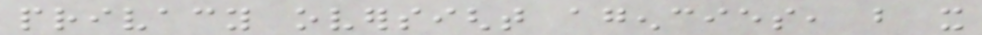privacy oversight agencies, but it
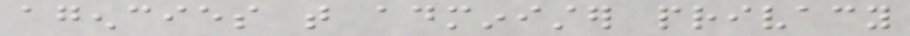agencies that administer privacy
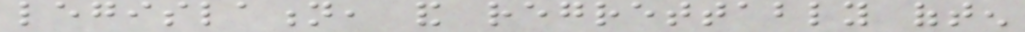legislation, and regrettably often
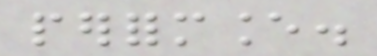performance.
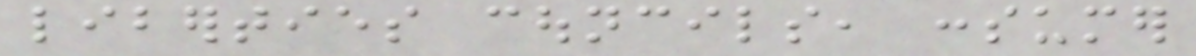liberties councils, consumer
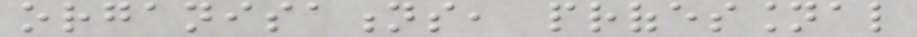organisations, professional
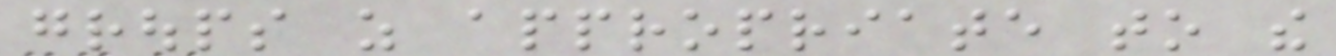groups as appropriate to the
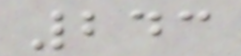243
